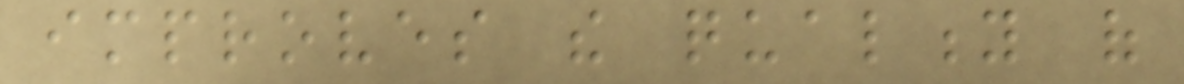improves the quality of
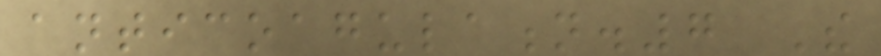anticoagulation.7 The
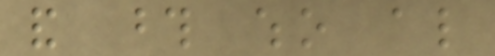and those who also
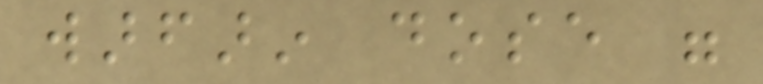warfarin dose were
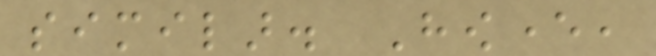similar. However,
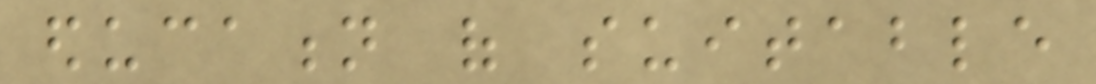education of suitable
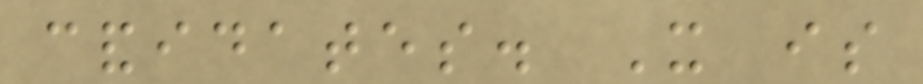candidates. It is
